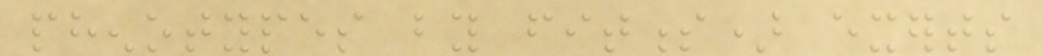phenotypes by fitness) exerts
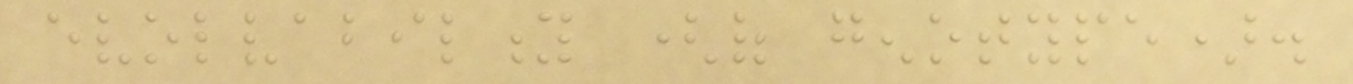evolvability (of genotype).
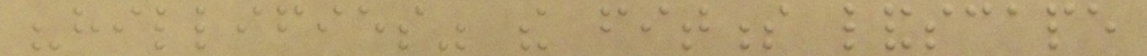"hillifies" the fitness landscape
